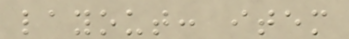layout: item
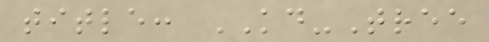title: KD-Tree
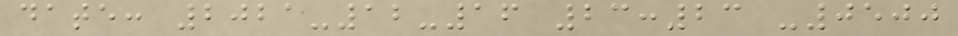date: 2021-12-16 23:23 -0500
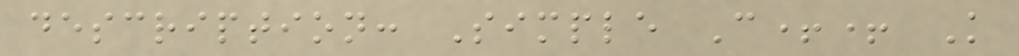description: Simple C++ K
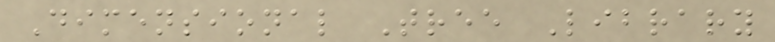Dimensional Tree Library
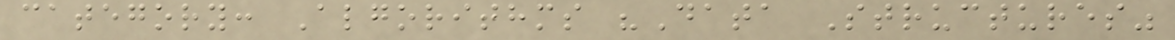category: Algorithms "Data Structures"
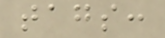tags:
